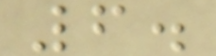6.
